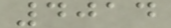4014
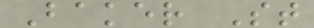Baker St
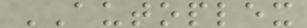AUTOPLEX
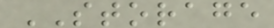STORAGE
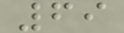69
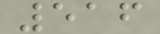516
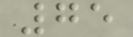75
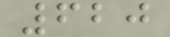620
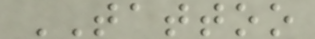TATTOO
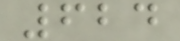624
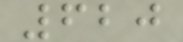620
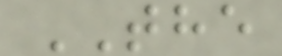THE
